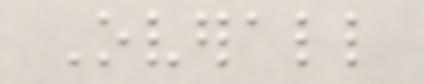Overall
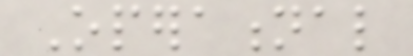Operational
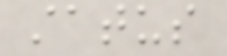status
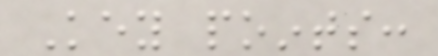Key points:
